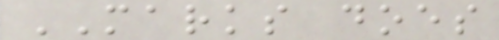MARKS does
